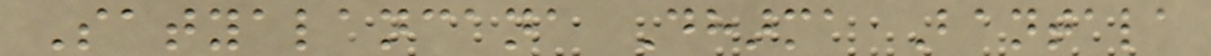Satyalancana Dharma Bantala
